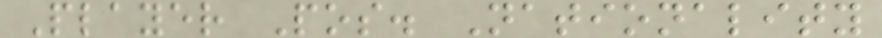Player Pos. Nationality
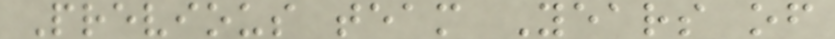Previous team Years of
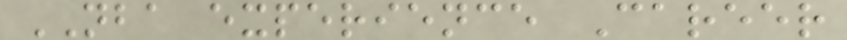NBA experience Career
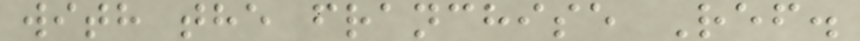with the franchise Ref.
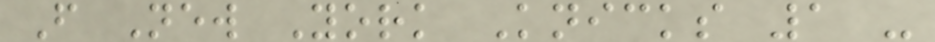F New York Knicks 1 -
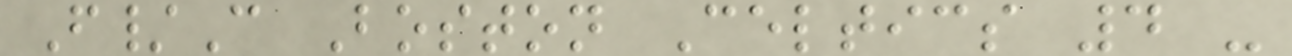F/C Boston Celtics 4 -
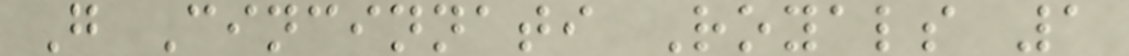G Cincinnati Royals 1
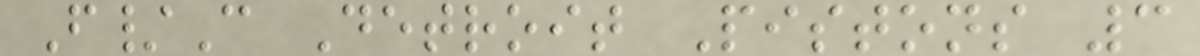F/C Detroit Pistons 3
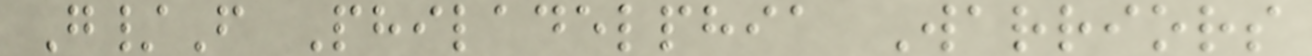G/F Philadelphia Warriors
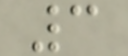3
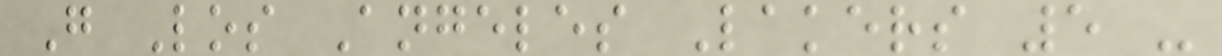G Los Angeles Lakers 5 -
